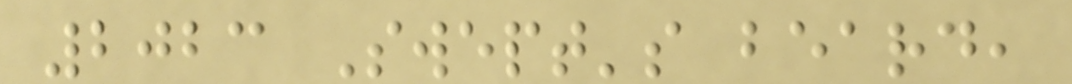2023 Swept's beard,
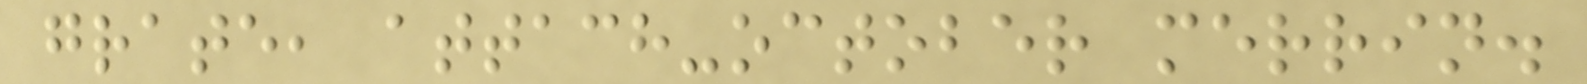grate, attach-october merrin.
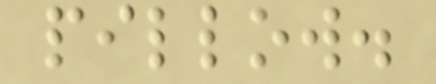pillow.
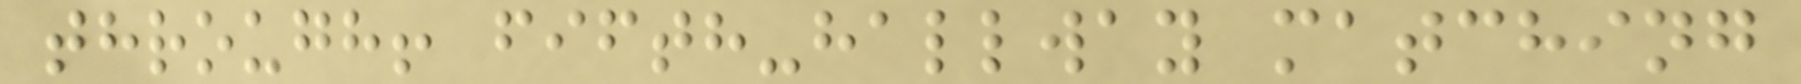through! fifth-hallway matching
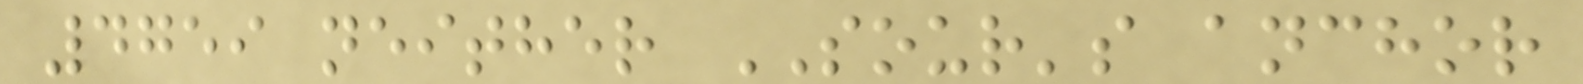4759 neither SOUR's anchor
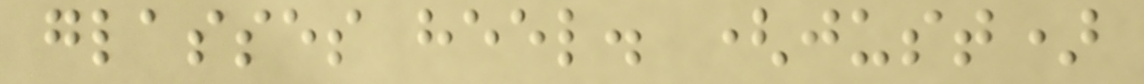glasses heel. (just)
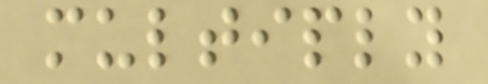multiply
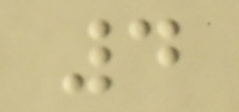4
